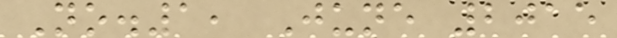No.1, June 2015
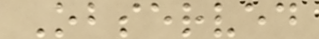Observed
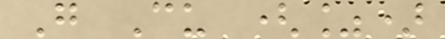G Cu (%)
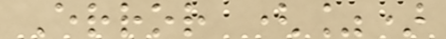Error (%)
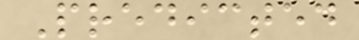Predicted
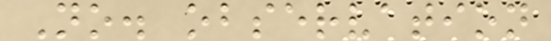No. observation
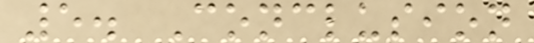5. Conclusion
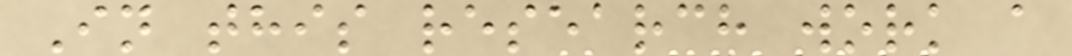In this research work a
